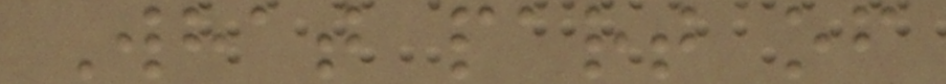What part of
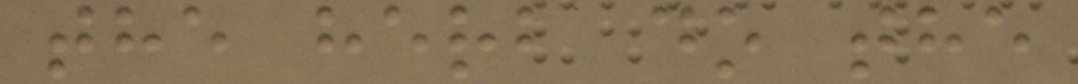the herb do the
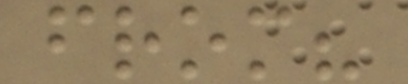from?
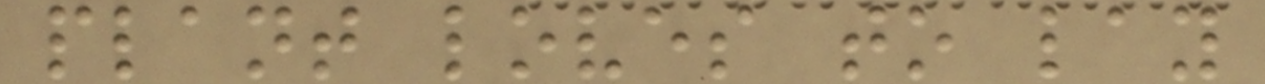plant loves to lay
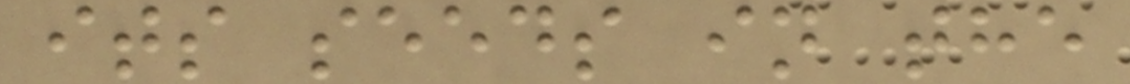its seeds in the
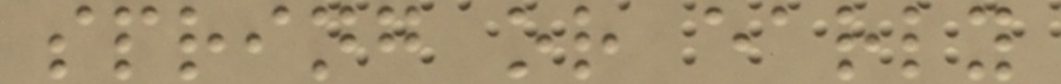spring or early
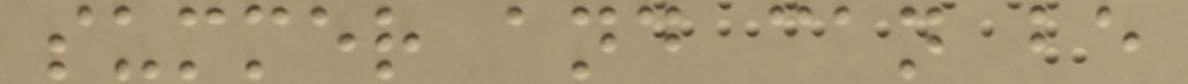summer and can be
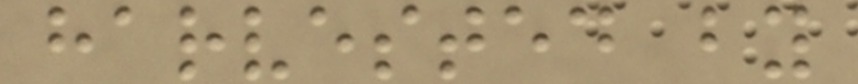harvested by
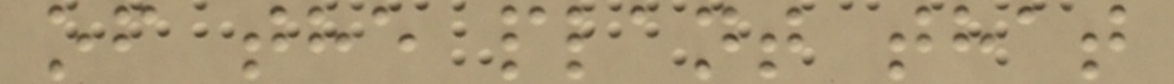of the plant that
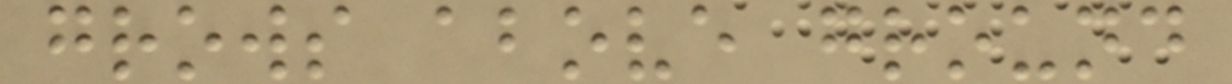grows above ground
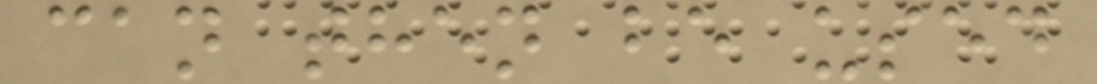can then be used
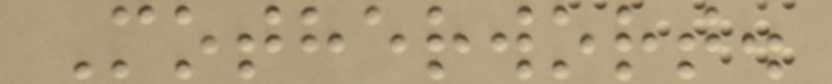Motherwort.
